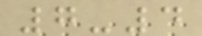7-4
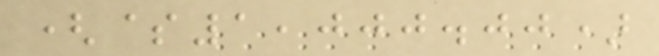($1,000.00)
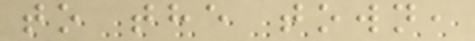to the town,
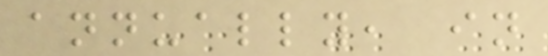annually, in
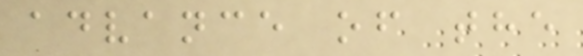advance of the
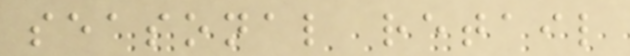seasonal retail
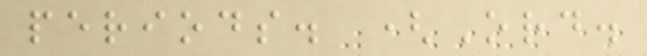periods. (Ord.
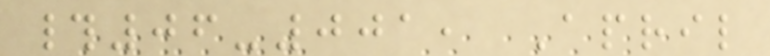#06-001, April
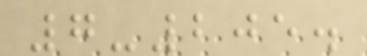7-205.
